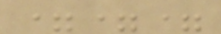===
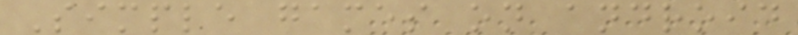Simple games on android
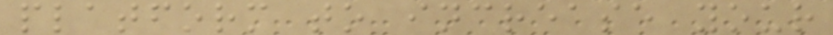platform to increase your
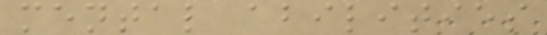mental abilities
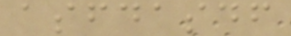asfdasdf
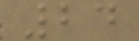24
